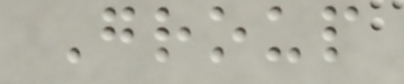Group
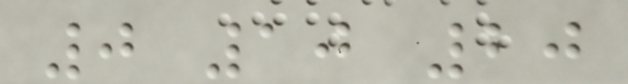0 10 20
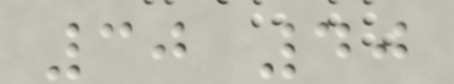30 40
